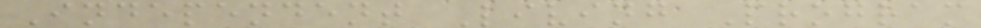Independent Living Program
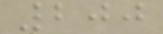200
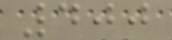400
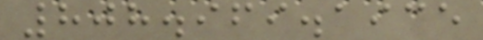808.969.1935
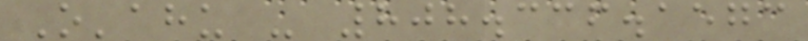O'ahu - 808.336.1573
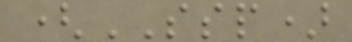(SSP)
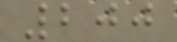200
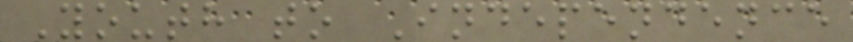Youth to Independence
